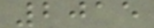2015
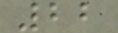22
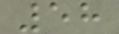58
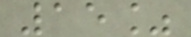15%
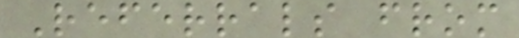Referrals from
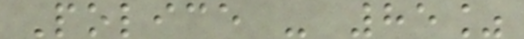Police - 85%
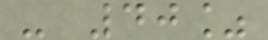- 40%
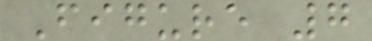Figure 7
